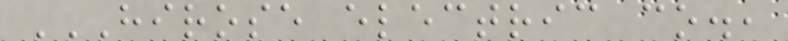HIROSE ELECTRIC CO.,
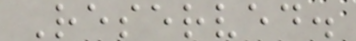Reserved.
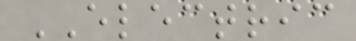ELECTRIC
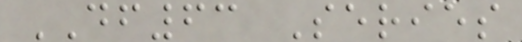DF63 Series
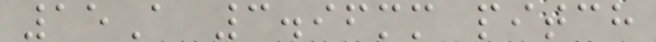15A 3.96mm pitch
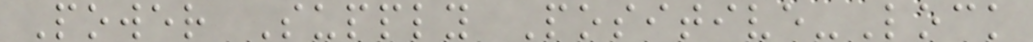Power Supply Positive-Lock
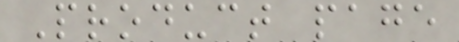Product page
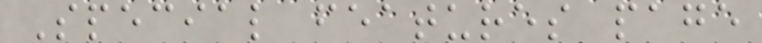Special features page
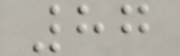87
